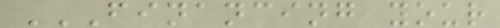FINANCING YOUR
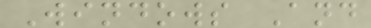Windows And
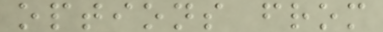options from
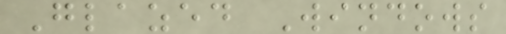Glazed Windows
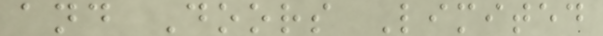and Doors Limited
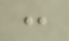:
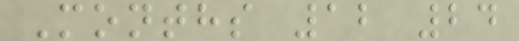Months 12 24
